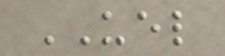UEL
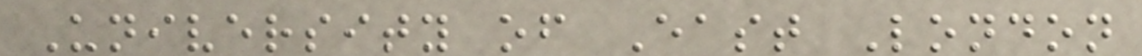University of East London
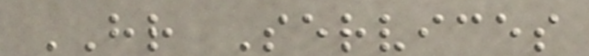HR Services
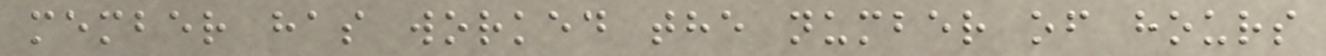member has worked the number of hours
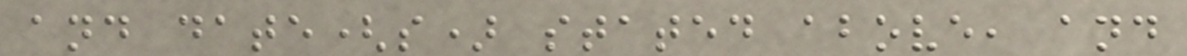and date(s) stated above, and
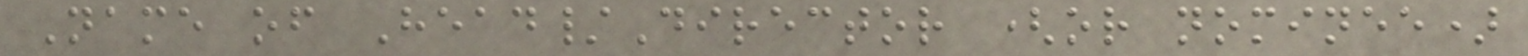Name of Head/Director (or nominee)
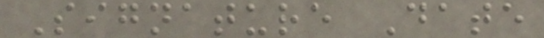Signature Date
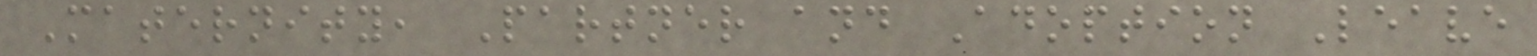Maternity, Partner and Adoption Leave
